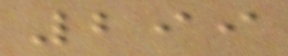299
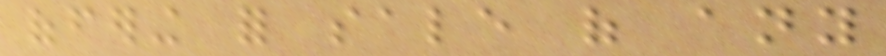offering for sale of any
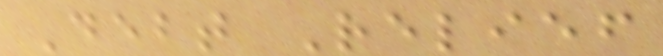Debt Relief
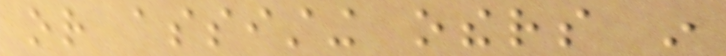or assisting others in
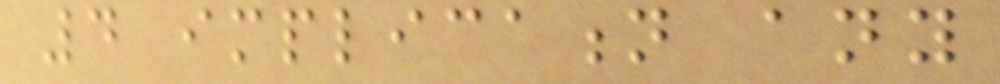4 implication any
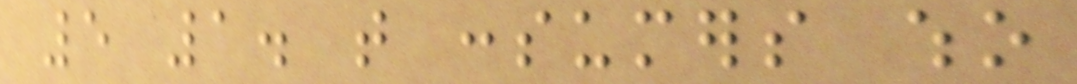5 1. that consumers who
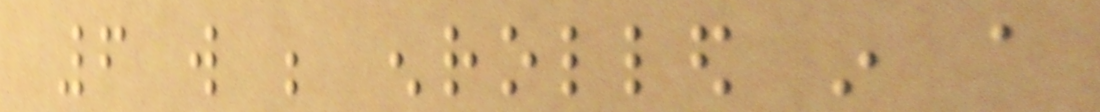6 will be enrolled in a
